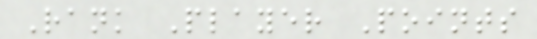Rank Player Points
